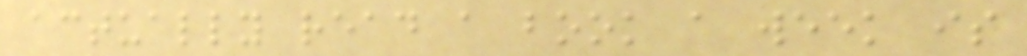actually read a book a week is
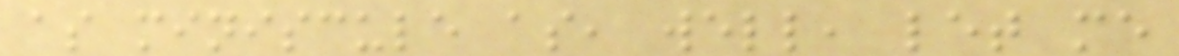as miniscule as, well, let me
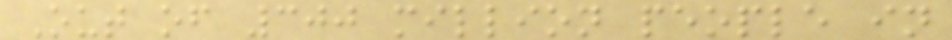Out of 300 million people in
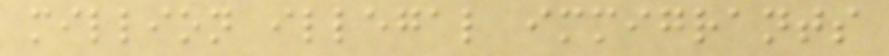million illegal immigrants
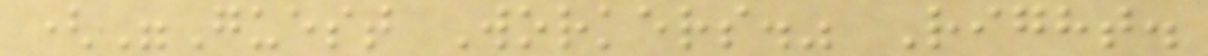("Guest Workers." Right.
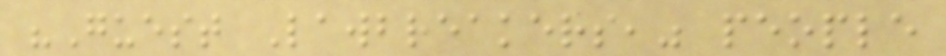"Guest Lawbreakers," people
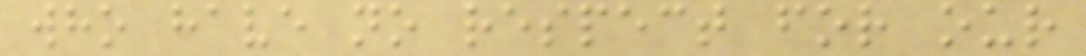who have no respect for our
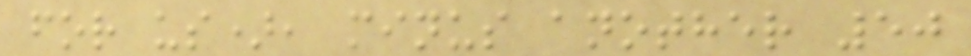for us), minus another 50
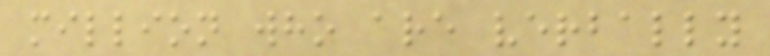million who are verbally
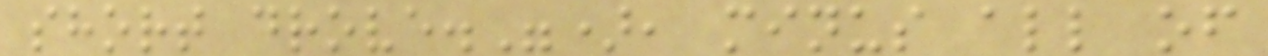short drove."), minus all of
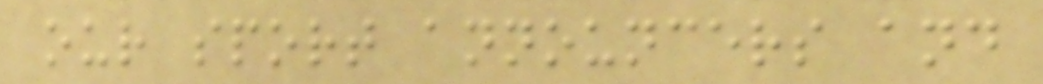our sport announcers and
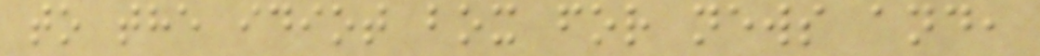to the idiot box for news and,
